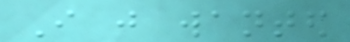I just wanted
